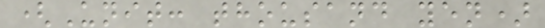(Unit: thousand yen)
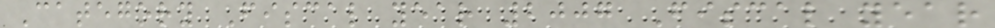Category Fiscal year 2007 Fiscal year
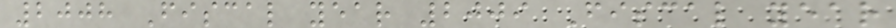2008 Fiscal year 2009 Fiscal year
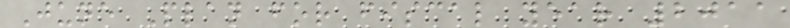June Plan for fiscal year 2011
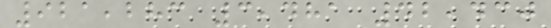921,283 3,481 42,430
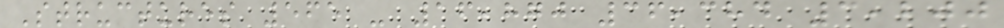Structures 565 - 16,870 36,384 3,200
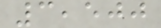3,500
